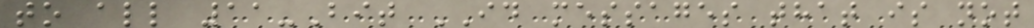to all 11-Bit ID messages that is not
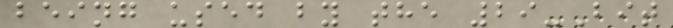being used by the 29-Bit
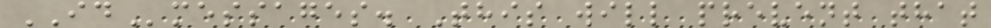IDmessages. This will prevent that
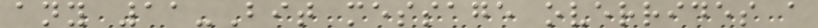any 11-Bit message overrides a
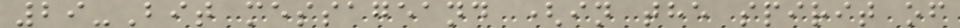29-Bit messageand (in the spirit of
